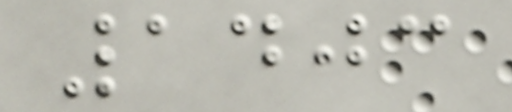1403
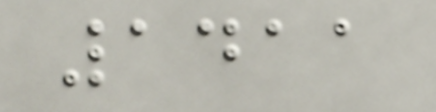1411
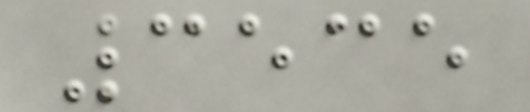3535
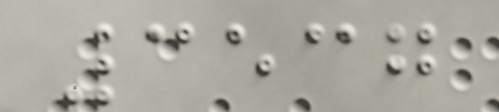3537
